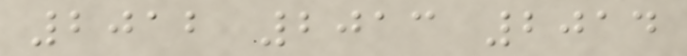2012 2013 2014
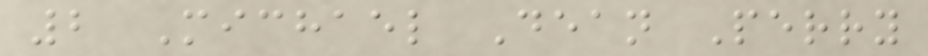2 Michael Dean Perry
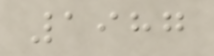1987
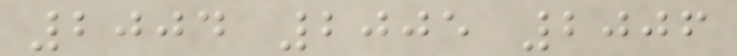2004 2005 2006
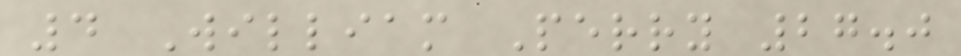4 William Perry 27.0
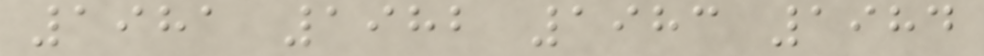1981 1982 1983 1984
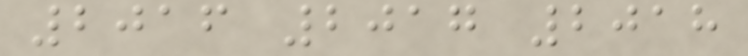2016 2017 2018
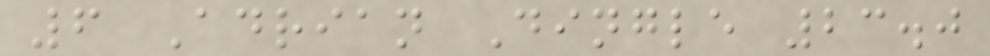6 Adrian Dingle 23.0
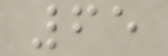65
